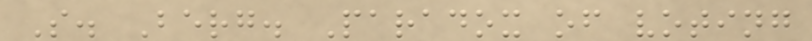S. Berg. Paradox of voting
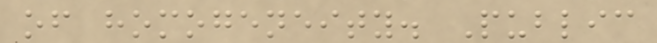of homogeneity. Public
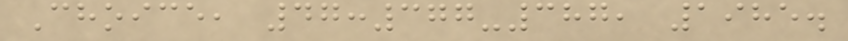Choice, 47:377-387, 1985.
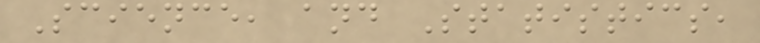Science, and Statistics,
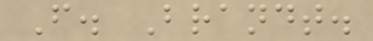F. Brandt.
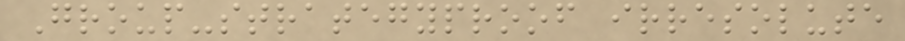Group-strategyproof irresolute
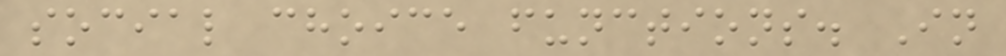social choice functions. In
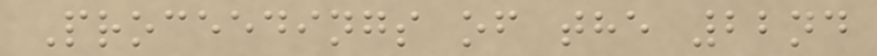Proceedings of the 22nd
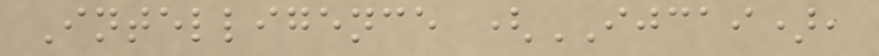Intelligence (IJCAI),
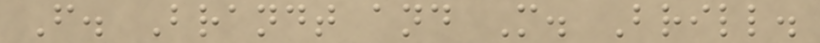F. Brandt and M. Brill.
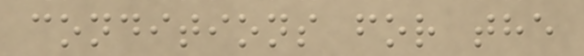conditions for the
